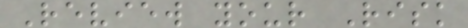Review your Risk
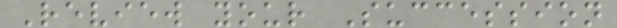Review your Succession
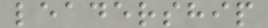leadership
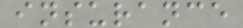insurance
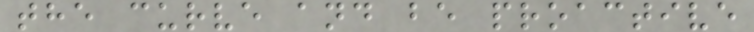the curve and be proactive
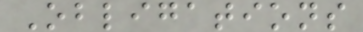Obligations
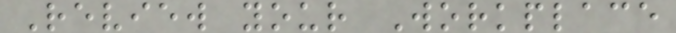Review your Workplace
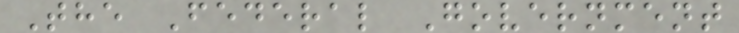The Federal Government
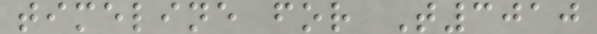timeline for T3010
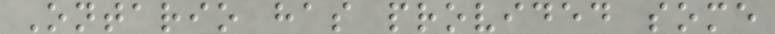Ontario has provided some
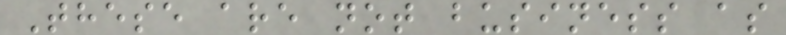These are not business as
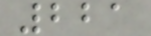221
